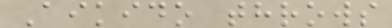Aikido throws
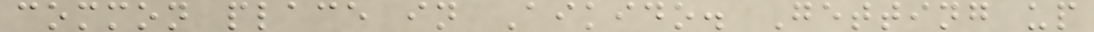common place in Aikido. Getting up
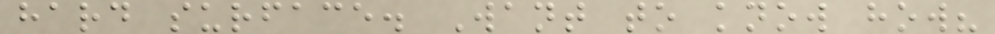hard surface. Want to know how?
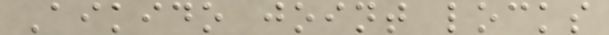Aikido joint locks
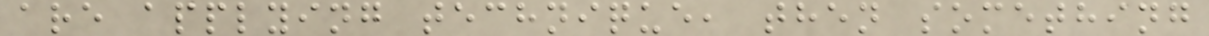are applying technique, then something
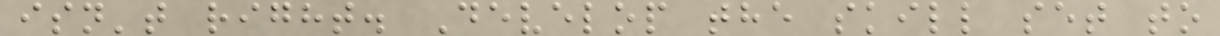isn't right. Develop the skill set to
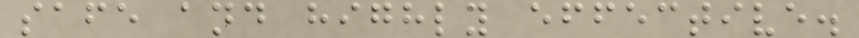safe and highly effective.
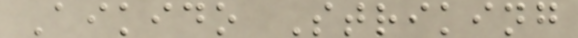Aikido Striking
